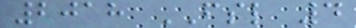2018 FSL 4
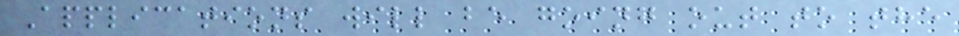Applications will be going out to the
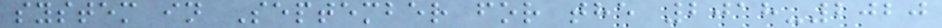system in September for the 2018-2020
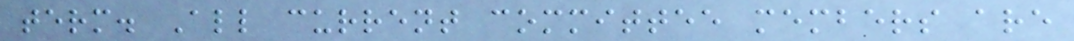term. All current committee members are
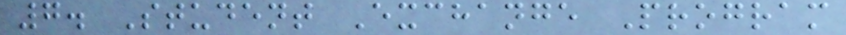7. Student Exchange Program
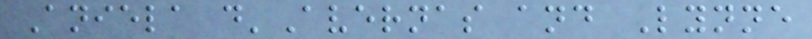Aniela d'Avernas and Lynne
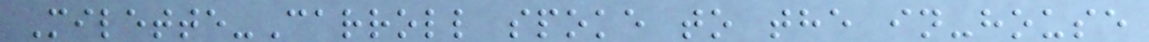Milette-Carroll spoke to the in-house
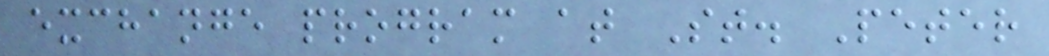exchange program at St. Peter
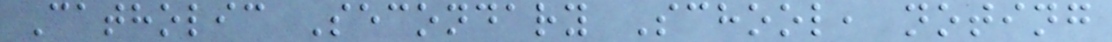Catholic Secondary School, noting
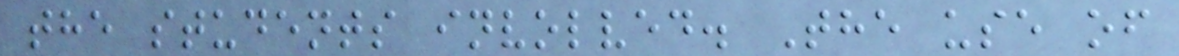the students involved. The use of
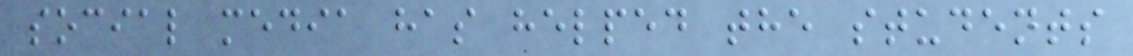social media has helped the students
